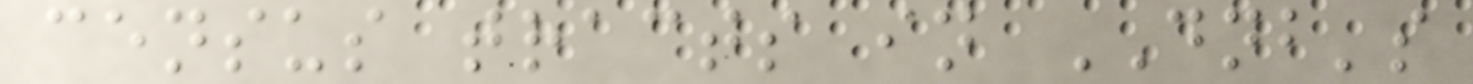census tracts in DNB's
